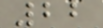22
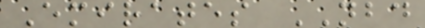Emirates NBD
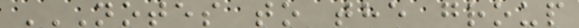NOTES TO THE GROUP
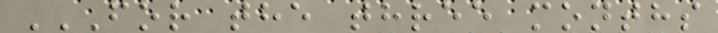FOR THE THREE MONTHS
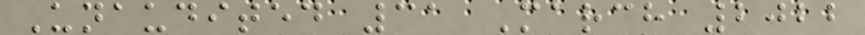Unaudited 31 March 2022
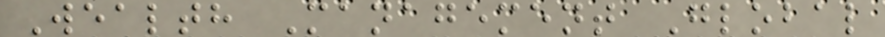Wealth Management Global
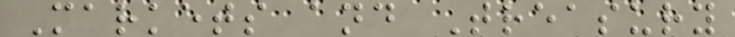Markets and Treasury
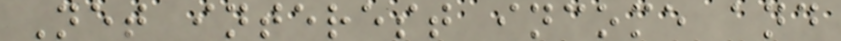Net interest income and
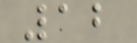12
